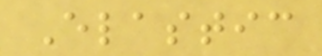Elastic
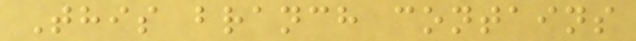This branch contains
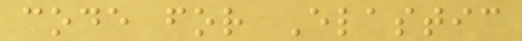code for Elastic
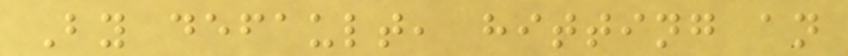By default, hitting an
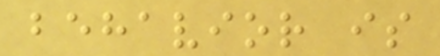behavior is
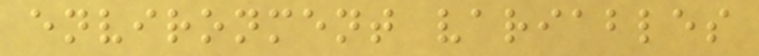environment variables
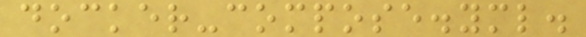docker-compose.yml.
